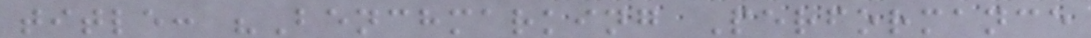title: "Benchmarking Performance
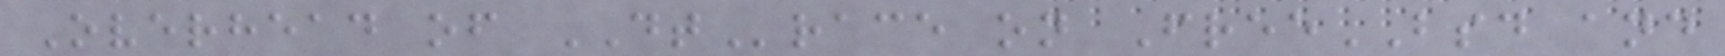Overhead of DTrace on FreeBSD and
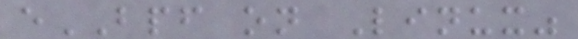eBPF on Linux"
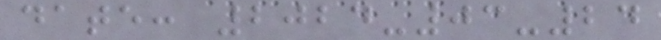date: 2024-03-24
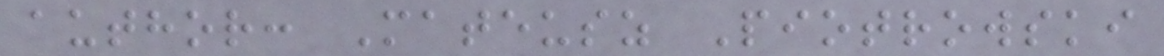author: Mateusz Piotrowski
